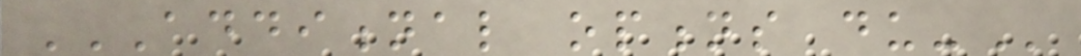ADDITIONAL OPTIONS DU-
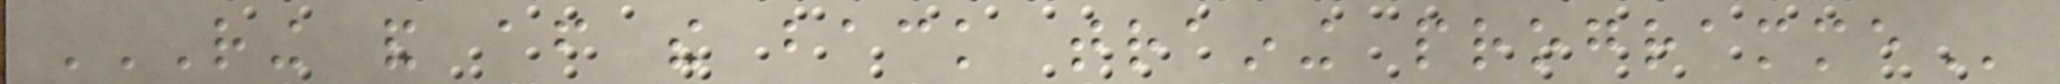RING AND AFTER THE BACK TRAINING PROGRAMME
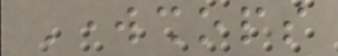Workshops
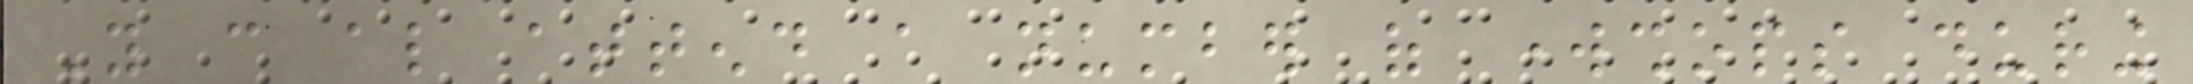You can also attend a number of workshops during
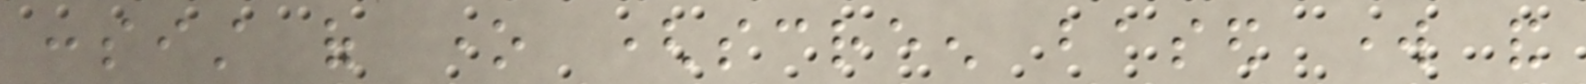consist of one (screen based work and
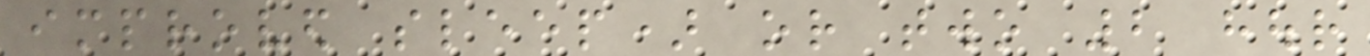improved sleep) or two 2 hour
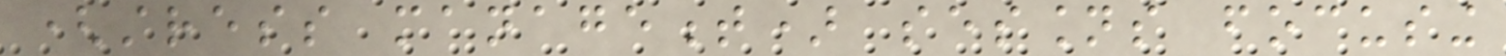(stress management) sessions focusing
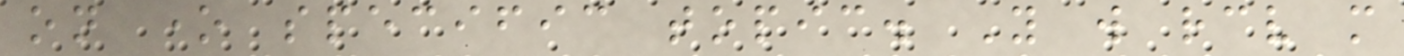on one specific topic. You will receive more
